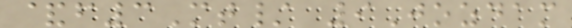&f3Mt/ 9Jozdam
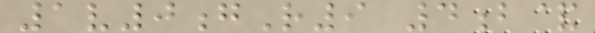1v0gR9 4b&
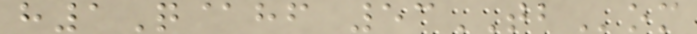h1Q@hf 53TBom
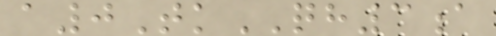a0TkQH3a
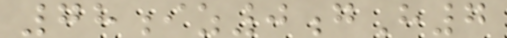78iz0gH7
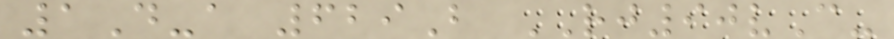1D-a 629B RJ90vC-
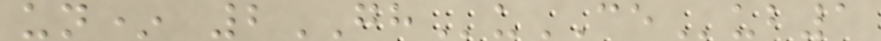un* 2GHuCEub1
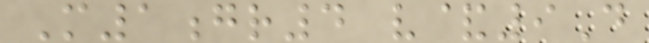M1gr4 v&9D
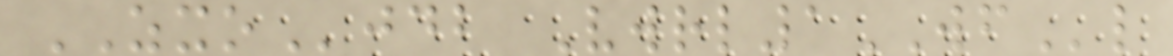ZXOjdb Vwrl1WFl
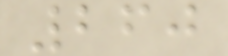260
